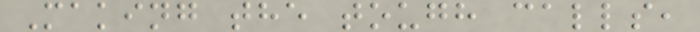Making the tough calls,
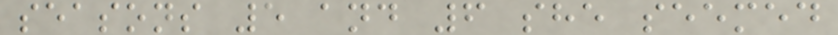seasons 5 and 6 she seemed
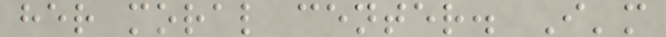her moral center. I'm
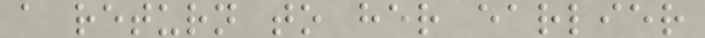a return to her earlier
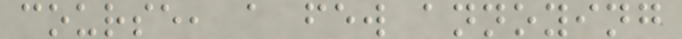course, a few annoying
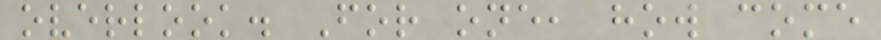overlook. For one, how come
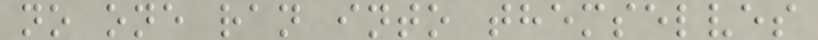no one ran into themselves
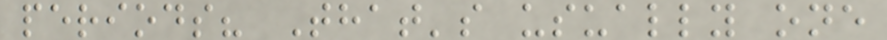periods? That's usually one
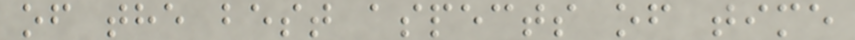of the best aspects of time
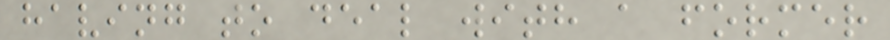having to deal with a former
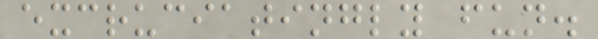excruciatingly fun.
